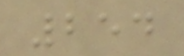254
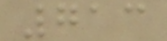713
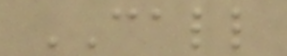CALL
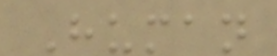Human
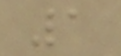1
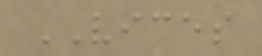VICES
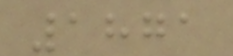1871
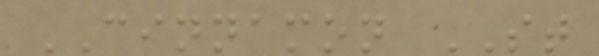CINNAMON ST
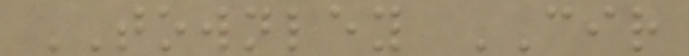TOWNLEY CIR
